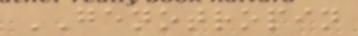GENOTROPIN
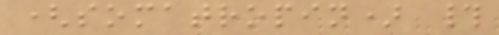(somatropin) #
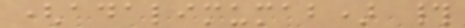(adalimumab) #
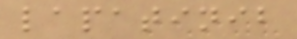lapatinib
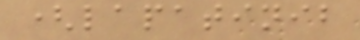(lapatinib
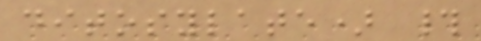ditosylate) #
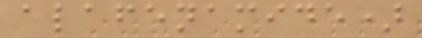alafenamide)
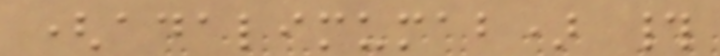(adalimumab) #
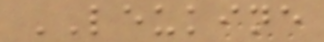LEUKINE
